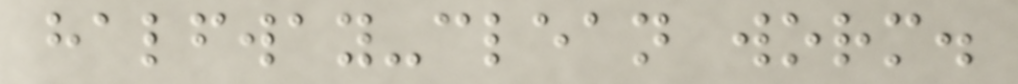halfway-clean worm.
